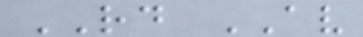RD AV
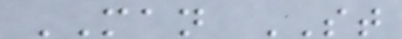MAN ST
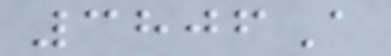3806A
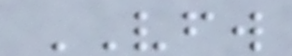VFW
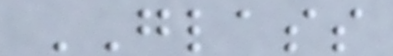GLASS
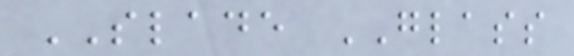SLADE GLASS
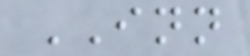INN
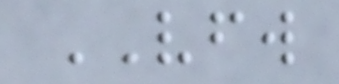VFW
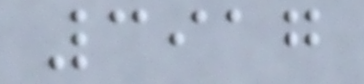3917
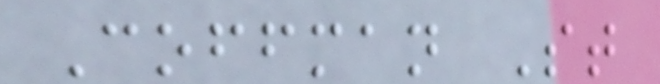Coffman St
